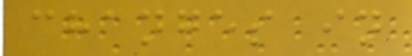changes in
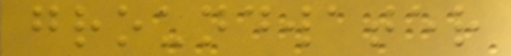groundwater
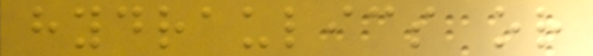hydraulics or
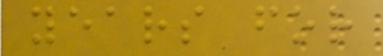years for
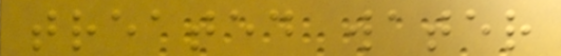treated water
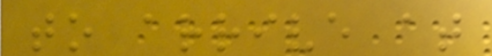to arrive at
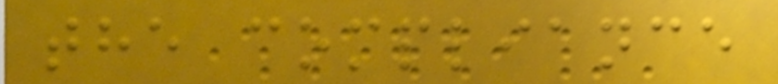the compliance
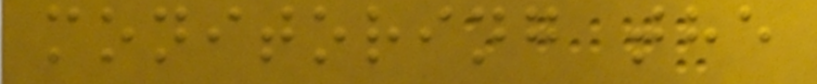monitoring the
